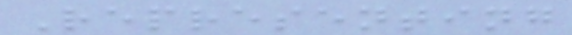Representing
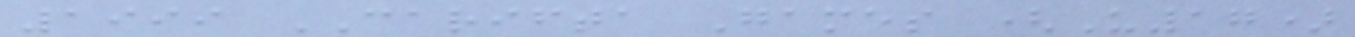1999 CARIFTA Games (U17)
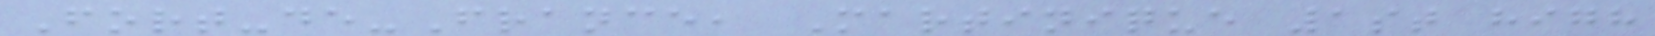Fort-de-France, Martinique 1st high
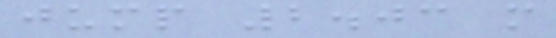jump 2.03 m
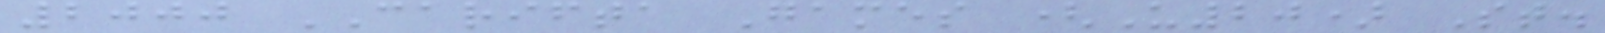2000 CARIFTA Games (U20) St.
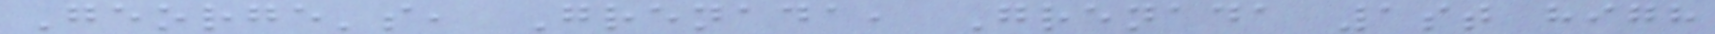George's, Grenada, Grenada 1st high
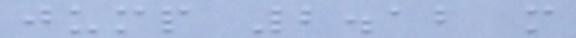jump 2.12 m
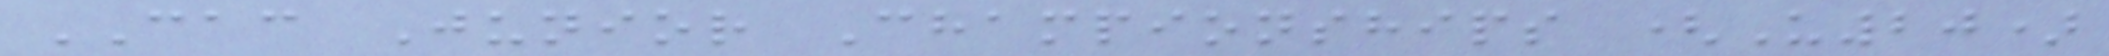CAC Junior Championships (U20)
